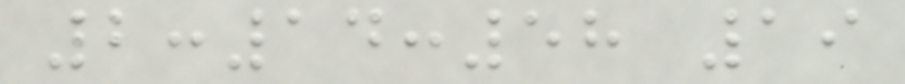2:14:58 19
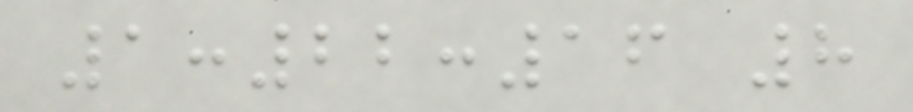1:22:16 8
